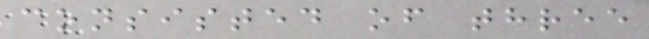consisted of three
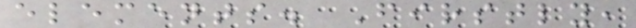elements. Firstly,
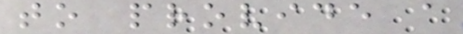to provide a
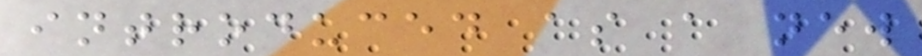introduced as a new
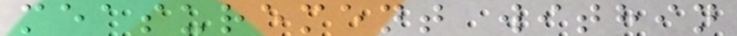measurement within
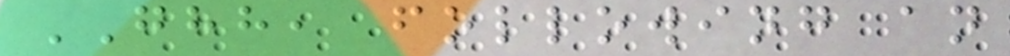GHH, following an
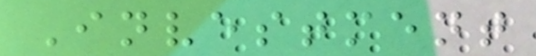Investment
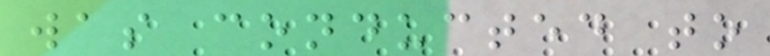was conducted to
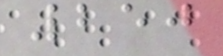250
